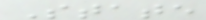State
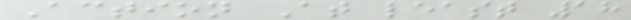Action At least 18
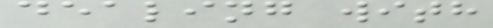dealing with
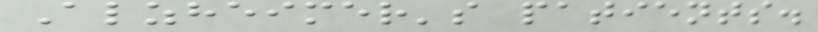Alzheimer's patients.
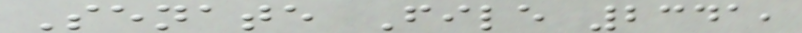Senate File 2341,
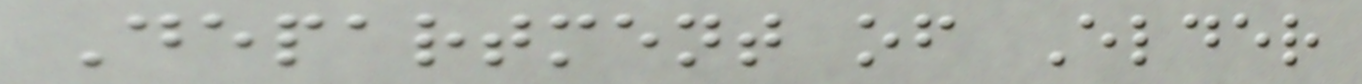Department of Elder
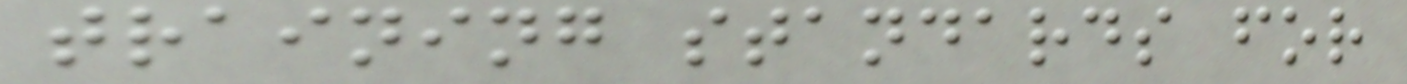training standards for
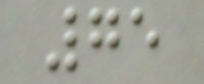75
